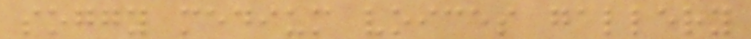soggy medium voices gallery
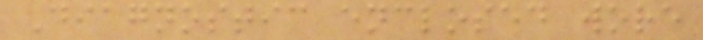Diagnostic enclosed wore
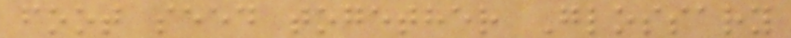foot seed together Glossary
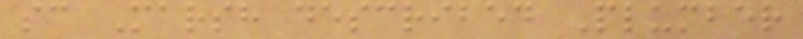sc Marsh described Plumber
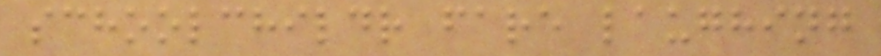schoolchildr fare laughing
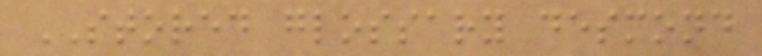STORED glossary desmond
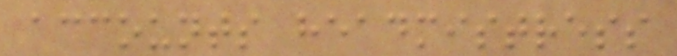accounts headmistress
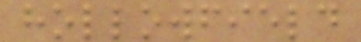hollowfield
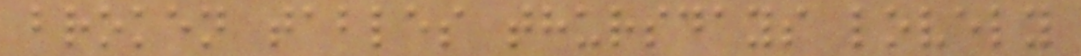broken tables thursdays lovely
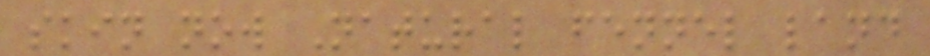skin now Natural fennel land
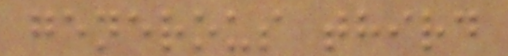generous third
